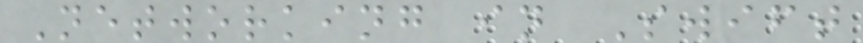Networking in Swift
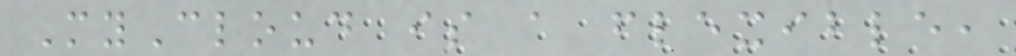MyCloud is a flexible,
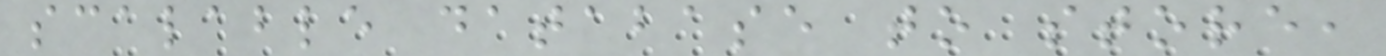scalable database to store,
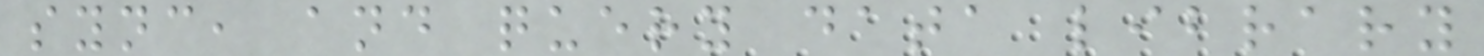sync, and query data library
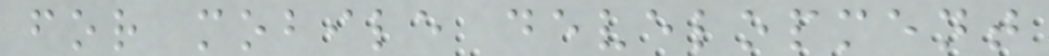for mobile development
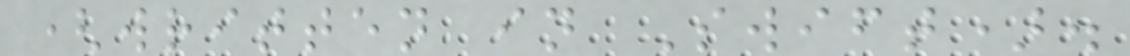(written in Swift).
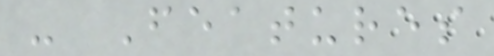- Features
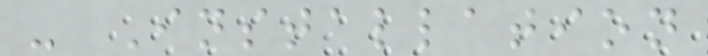- Installation
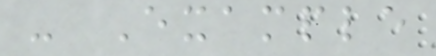- Example
